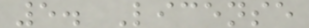5. License
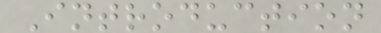Introduction
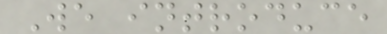We introduce
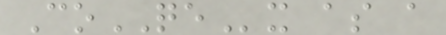CoQEx as a
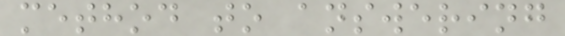method to answering
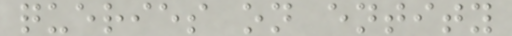queries on entity
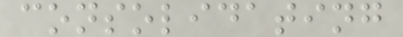consolidating
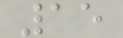15
